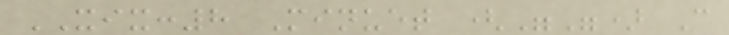XIX:8 Minuet ("") C
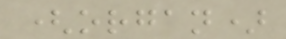(organ)
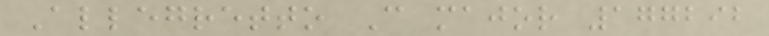Allegretto C major 177292
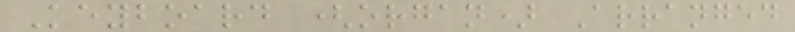Keyboard (organ) Arranged
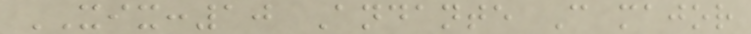XIX:10 Andante C major
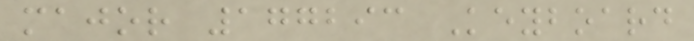major 177293 Keyboard
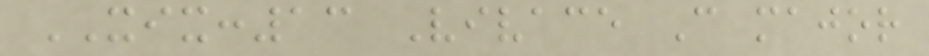XIX:13 Vivace C major
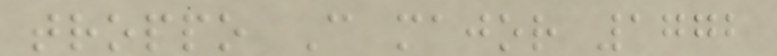troppo C major 1772
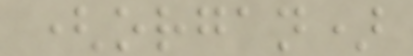(organ)
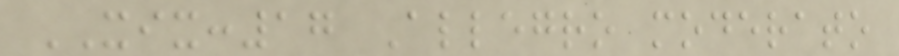XIX:17 Allegro moderato
